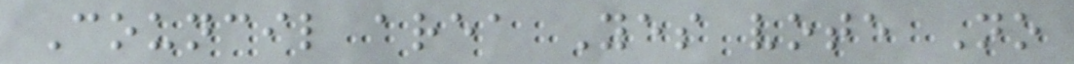Council area Yes vote No
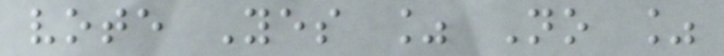vote Yes % No %
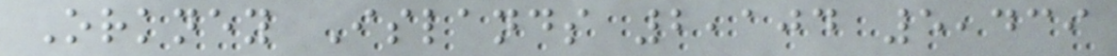Orkney Islands 2,104 5,439
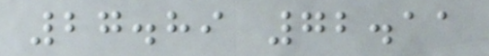27.89 72.11
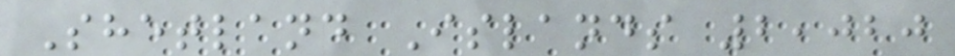Shetland Islands 2,020
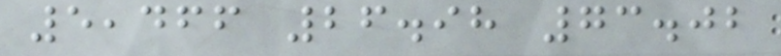5,466 26.98 73.02
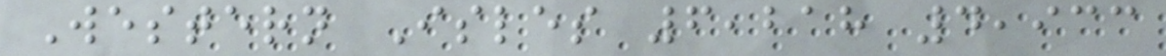Western Isles 6,218 4,933
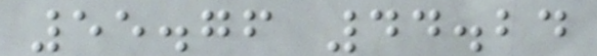55.76 44.24
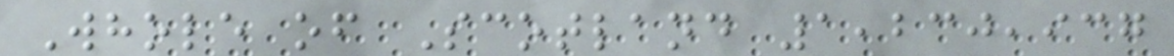Whole of Scotland 1,230,937
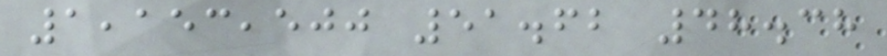1,153,500 51.62 48.38
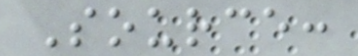Source:
